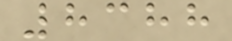8388
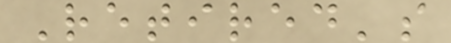Retired's
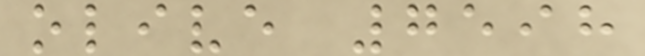olive 7598
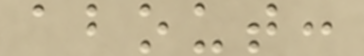about:
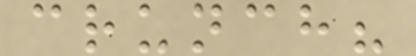crunch?
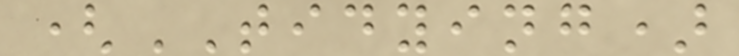(TIDYING)
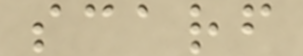scarf
